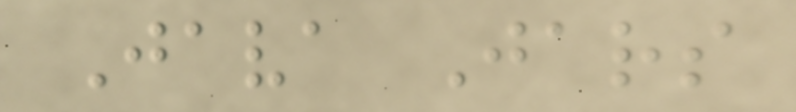Java Jars
